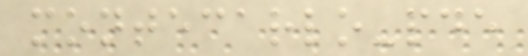montecarlo-pde
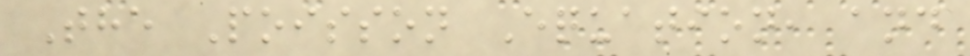The Poisson Equation, and
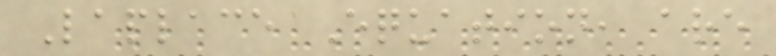Laplace Equation, are
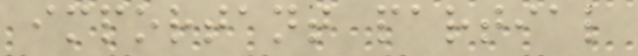important partial
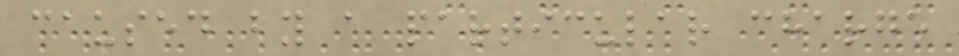caused by a particular charge
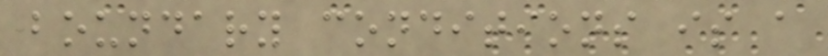boundary conditions is a
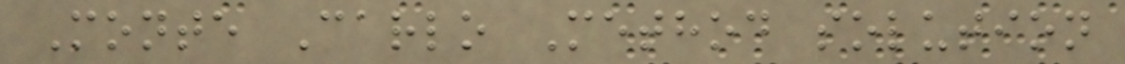Monte Carlo Method solution
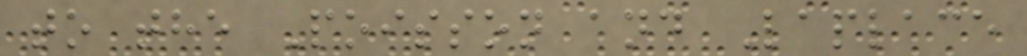to the Poisson and Laplace
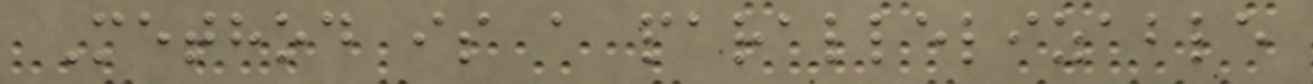Method is a parallelizable
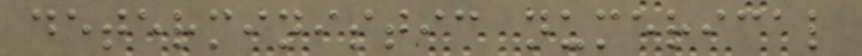deterministic numerical
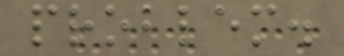problem.
